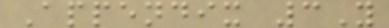Appendix 3Y
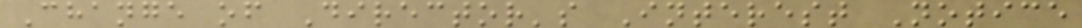Change of Director's Interest Notice
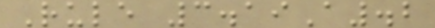Rule 3.19A.2
